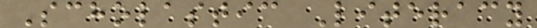Scholastic Literacy
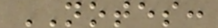NOTES:
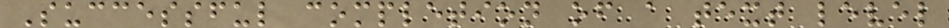Successful completion of a text level
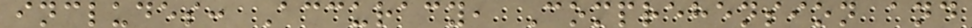includes: Accuracy, Comprehension and
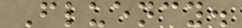Fluency.
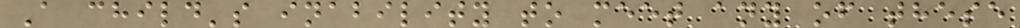A child's inability to meet any of these
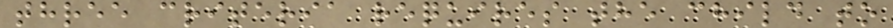three criteria requires the child to
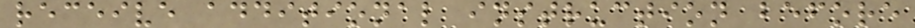receive additional instruction before
